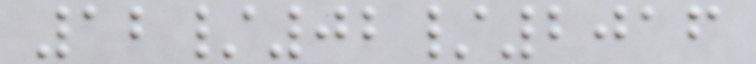12/02/2016
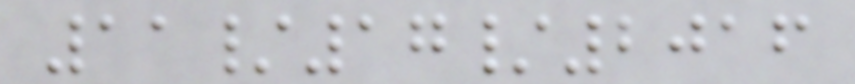11/17/2016
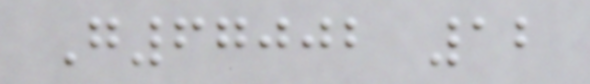G67002 12
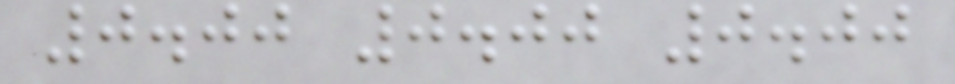0.00 0.00 0.00
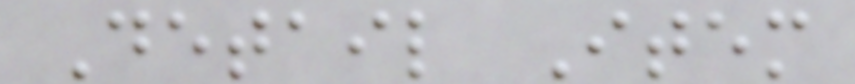Detail Item
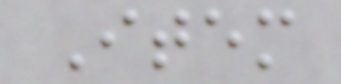Item
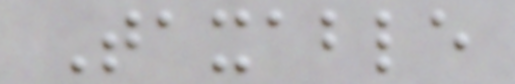Taxable
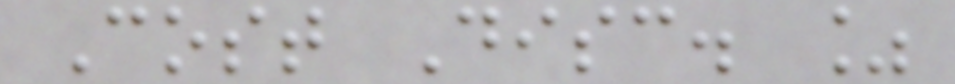Cost Disc. %
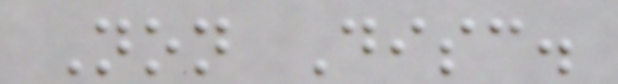Non Disc.
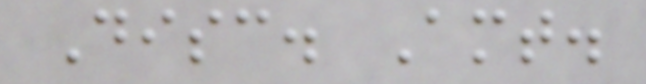Disc. Amt.
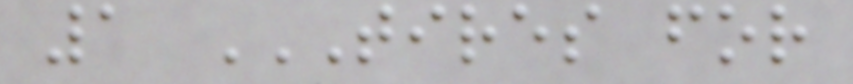1 TIRES FOR
